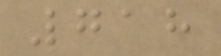718
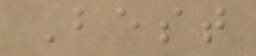Best
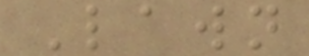Lawn
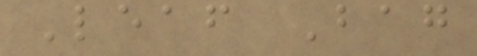Leaf Bag
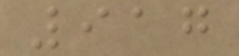917
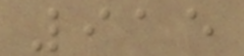915
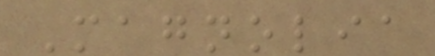Magnolia
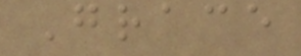Grace
